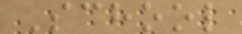School
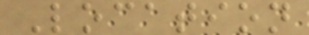Location
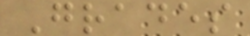Grades
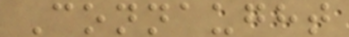Connaught
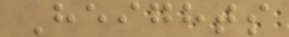Heights
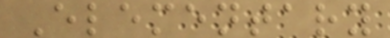Elementary
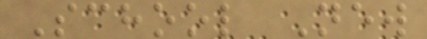School New
